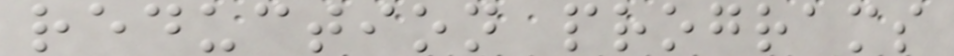reduction programs
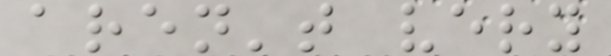aren't very
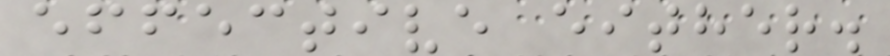effective either.
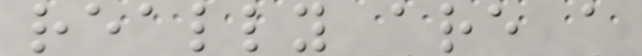really are a
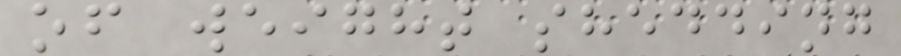of weight shedding
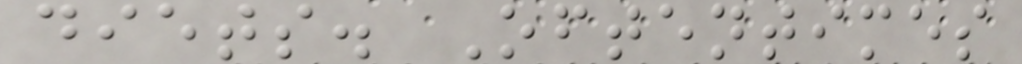diets. Oftentimes
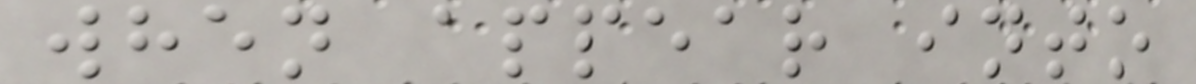when appear into
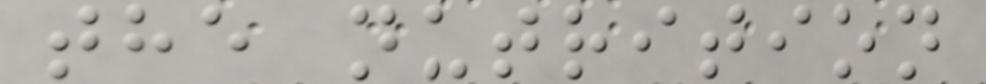the nutrition
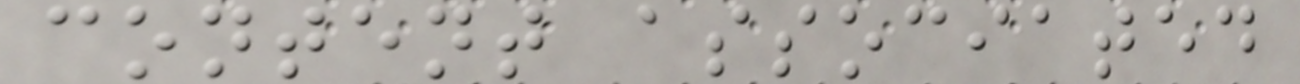content associated
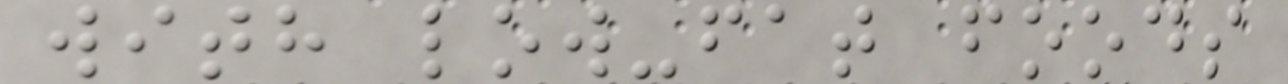with low-fat foods
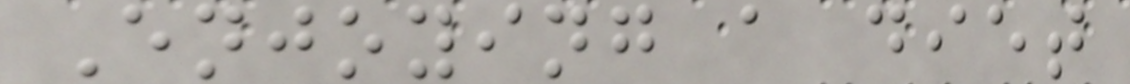Enjoying a diet
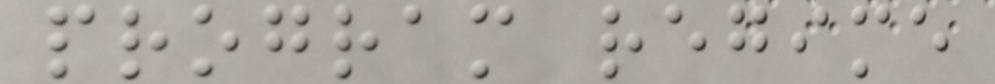program regime
